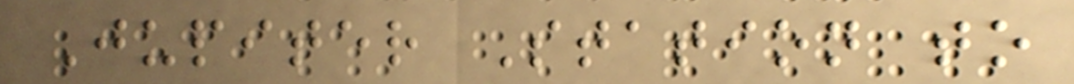Jupiter Station to
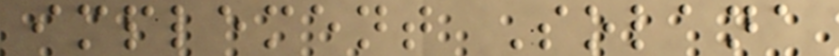implement Solana
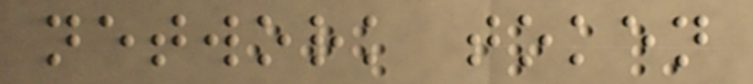network token
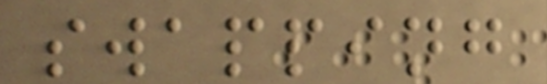swapping
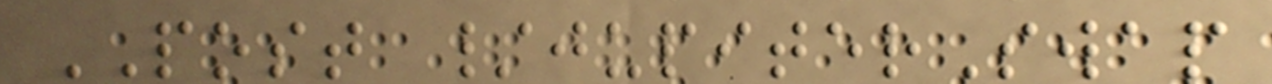POST /jupiterSwap
